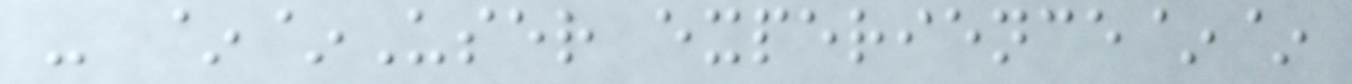- ~~User experience~~
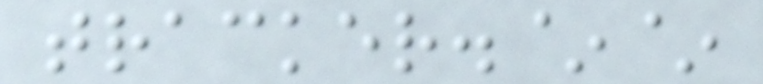tracker.~~
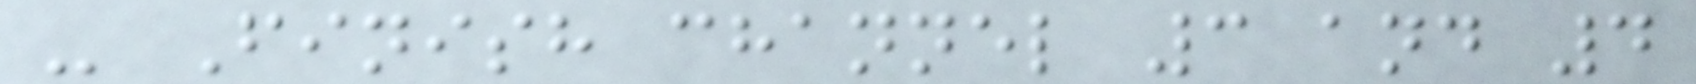- Finish channel 3 and 4
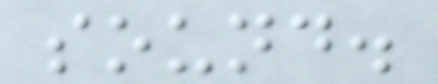sound.
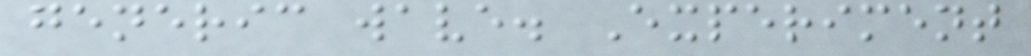generic wave. Experiment
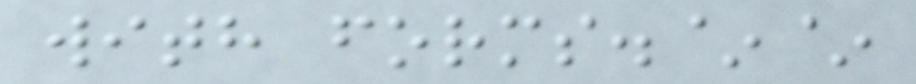with forms.~~
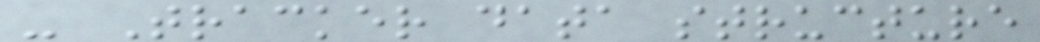- Tracker data structure
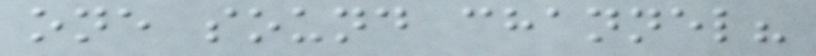one sound channel?
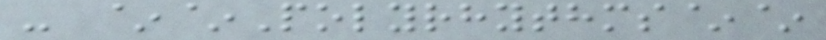- ~~Polyrhythms~~
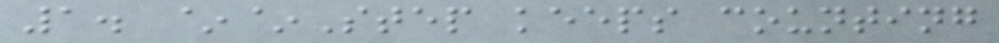1. ~~Step keeps counting
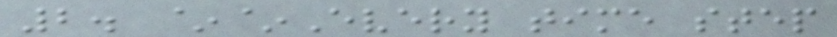2. ~~Every time step
